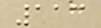113
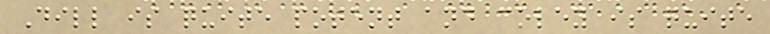Dill is quite potent and coley is quite
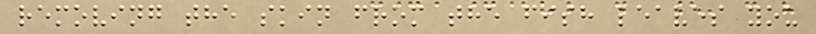removing the skin from the fish leaves you
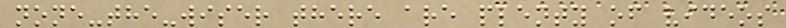none-the-wiser there are plenty of videos
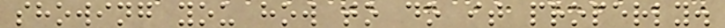showing you how to do it properly.
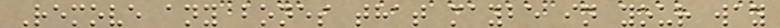Remove any bones that maybe in your way
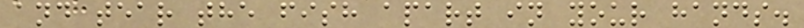and tear the fish apart in your hands.
